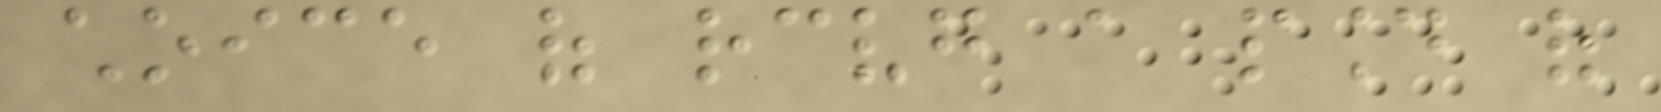choice of receiving a pound of
